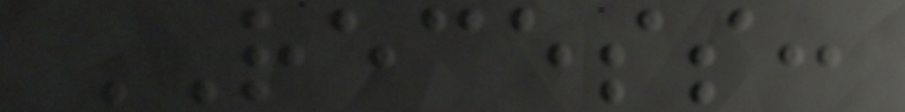RECESS:
